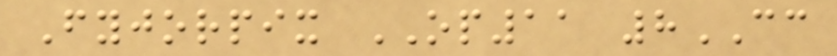Fyjorpix OP11 8CC
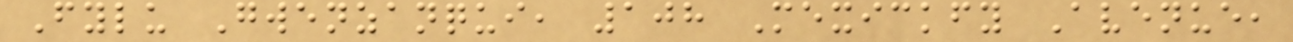Fylu Gwenzanqui, 108 Mexickfy Avenue,
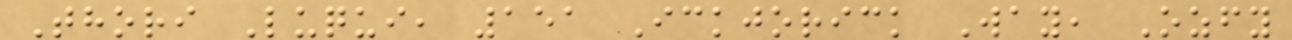Thori Luqui, 151 Ickjorick Way, Ozfy
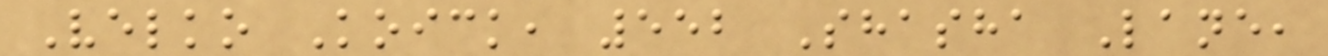Velko Koick, 552 Shasha Lane,
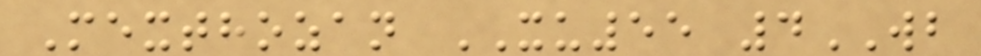Mexthozan XU55 4WB
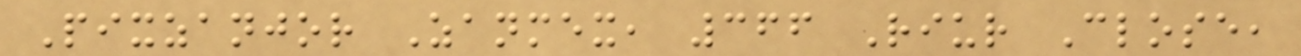Pixzanjor Zanmex, 366 Riur Close,
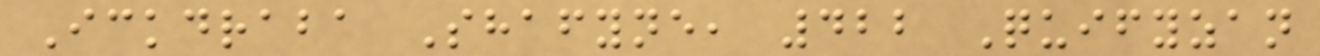Ickdraba Shafyne, 422 Quifyzan
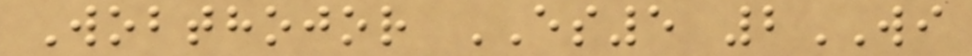Wobthojor ES5 2WI
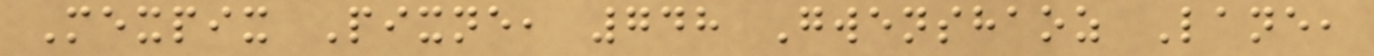Mexpix Pixne, 748 Gwenshaoz Lane,
